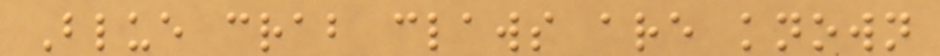Blue crab claws are known
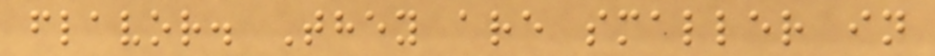flavor. They are smaller in
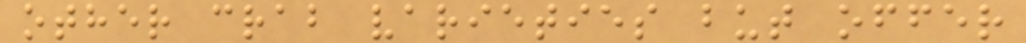other crab varieties but offer
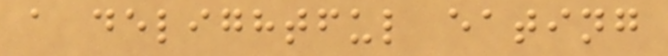a delightful eating
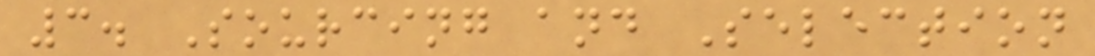3. Sourcing and Selection
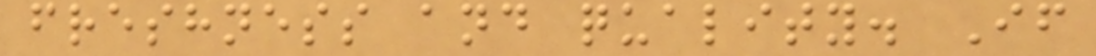freshness and quality. If
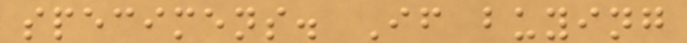specimens. If buying
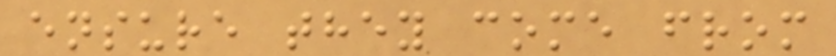ensure they come from
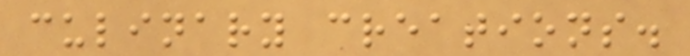culinary creations.
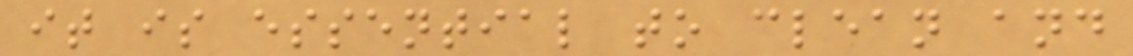it is essential to clean and
